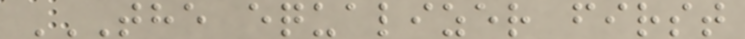THE EQUALIZER FIRST
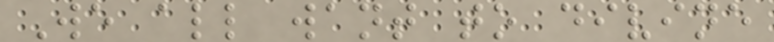We all want to divine
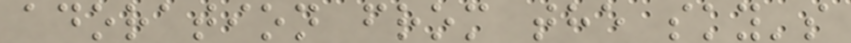adoration from the sky's
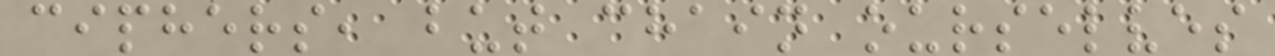ciphers, but chain ourselves
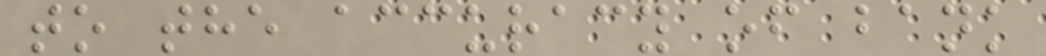to the accuracy of bank
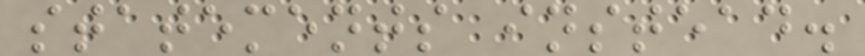statements instead.
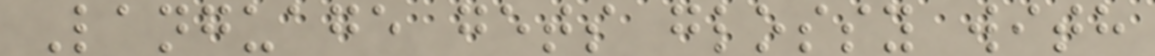Language gets glossy with
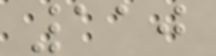110
